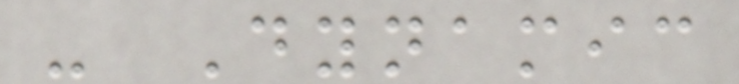- Dynamic
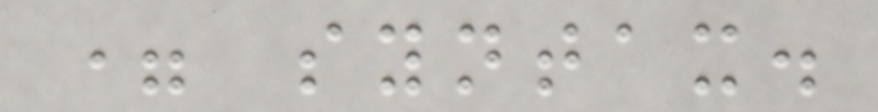= syntax.
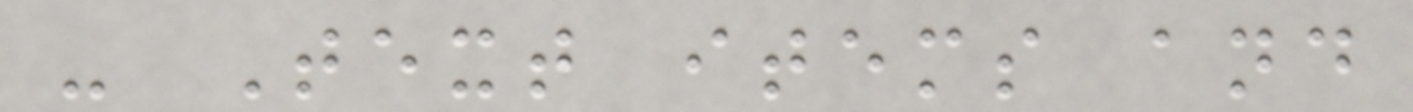- Text items and
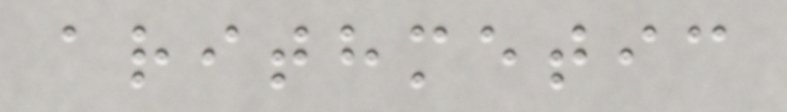arithmetic
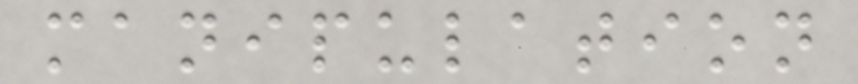manipulation
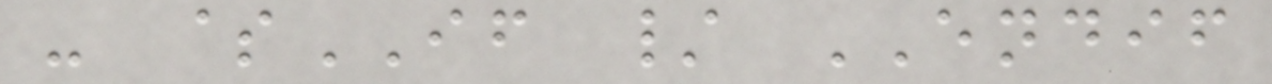- $IF / ENDIF
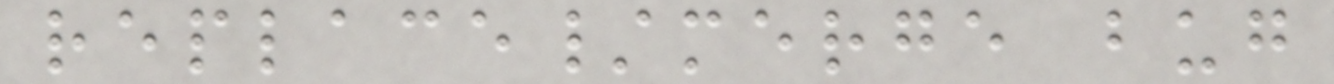replace/merge bug
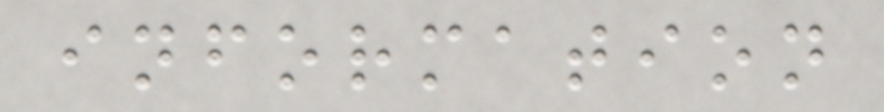information
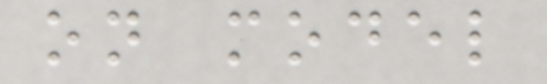on model
